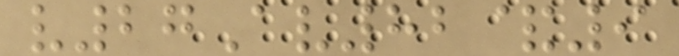v27Av82&9
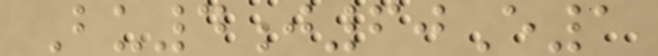Bu4j60E1
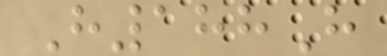H188H
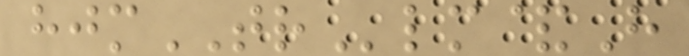hjmTRlm&H
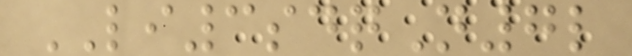LI3sdqN7l
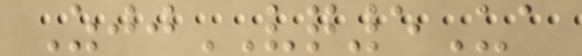ZjjVQ5Ua
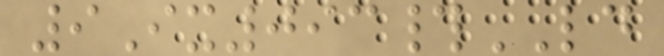9Ix093#LD
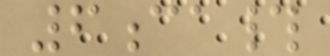6ca#
